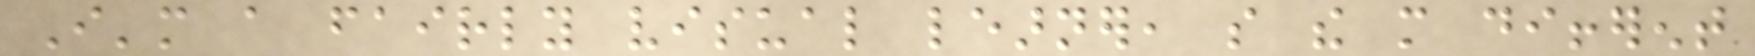I'm a fairly visual learner, so the more different
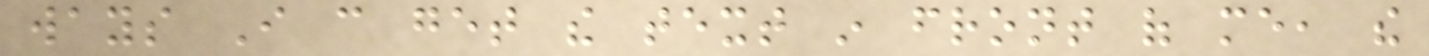ways I can get the text in front of me, the
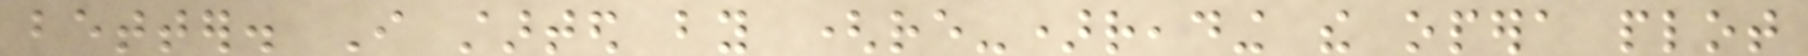better. I started by (re-)reading the opera plot
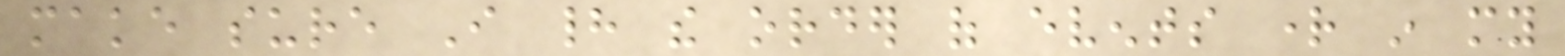make sure I had the order of events right in my
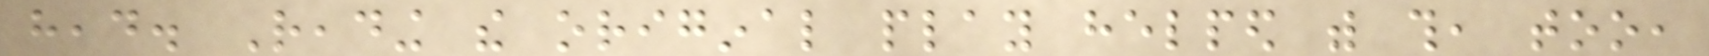head. Reading the original play helped with this, too,
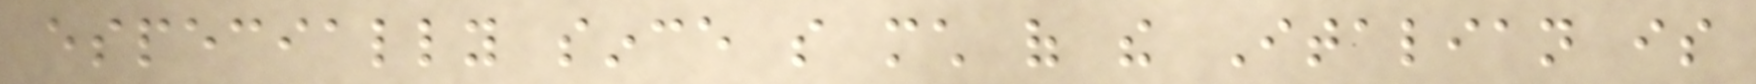especially since so much of the Italian is
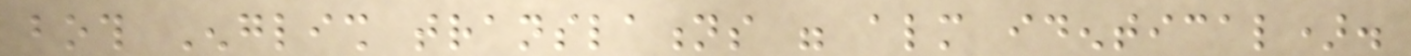both English translations were almost identical).
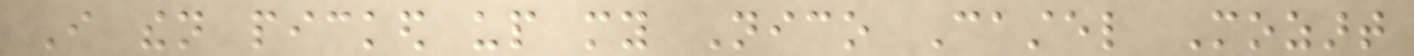I then picked up my Nico Castel Mozart
